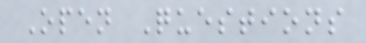Open Questions
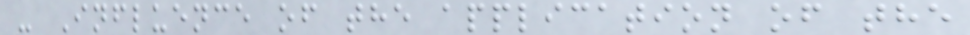- Influence of the application of the
